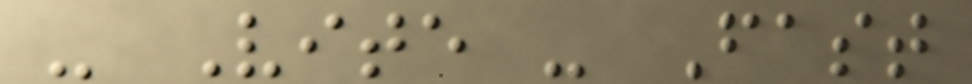- Vite - Fast
